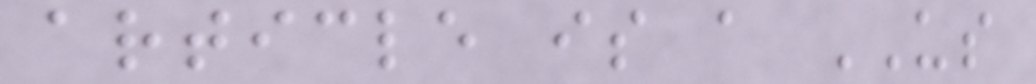article is a US
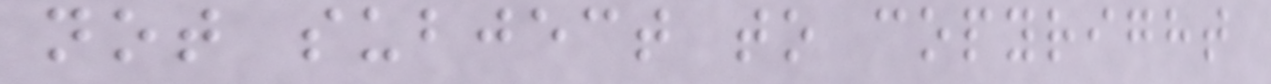not subject to copyright
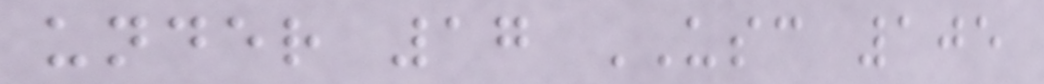under 17 USC 105
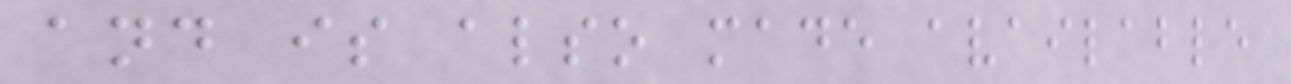and is also made available
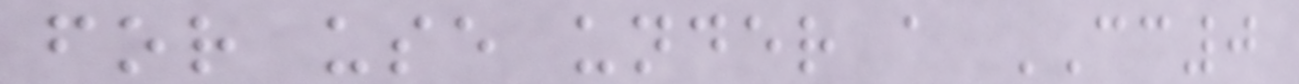for use under a CC0
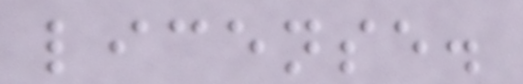license.
